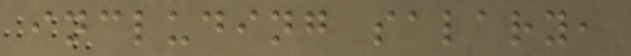including salary,
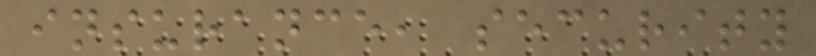insurance, security
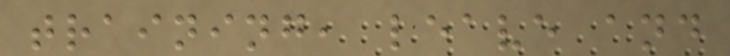training, leave and
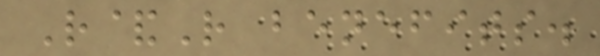R&R benefits.
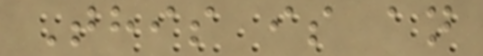This is an
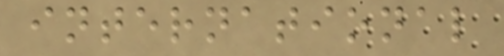international
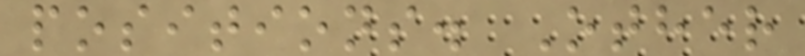positions. Other
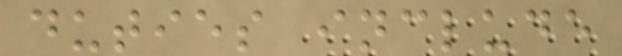duties include
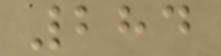284
